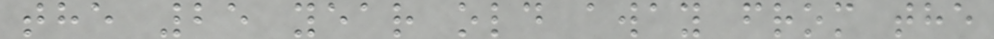the 25 year old away from the
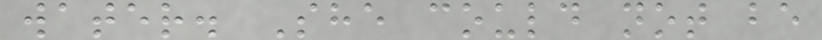water. She could not be
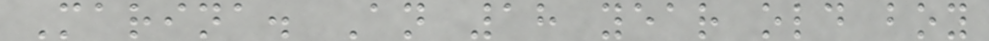Marina. An 18 year old boy
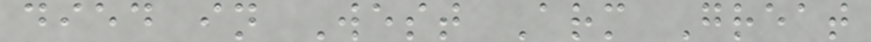died in West Arm Great
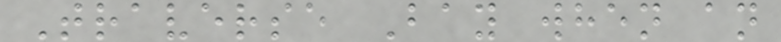Traverse Bay when an
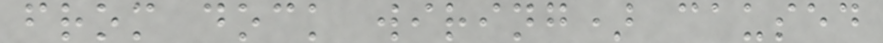from dock wiring) caused
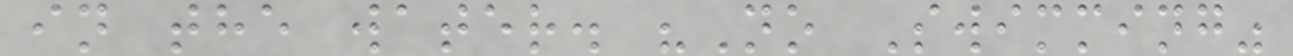in the water. "No Swimming"
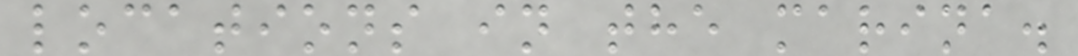locations in the marina.
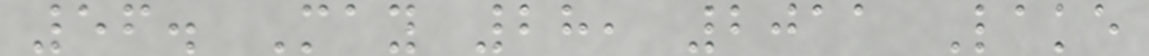56. May 28, 2011 Lake
